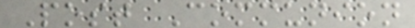Post Communion
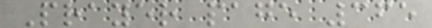Prayer page 365
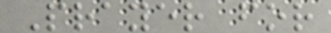Prayer for
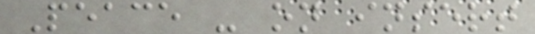Peace - on insert
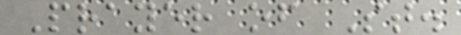Prayer of St.
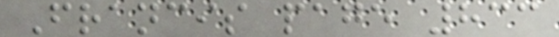Francis page 833
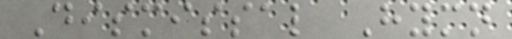Dismissal Hymn
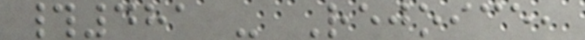#481 - Rejoice,
